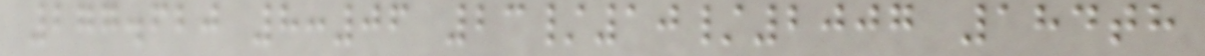277.620 8:06 23/10/2007 184th
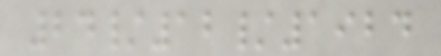24/12/1924
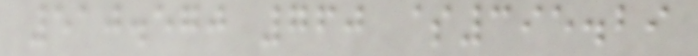510.570 760 $395.29
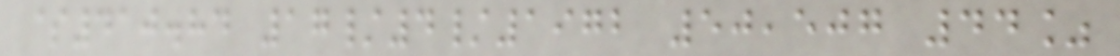$410.84 17/4/1972 50,507 44%
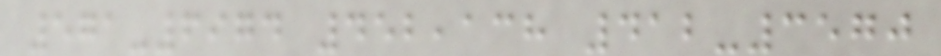571-6974 452,138 412-3570
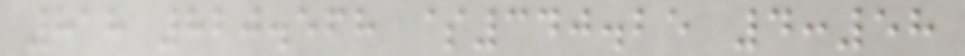818 820.568 $340.25 4:58
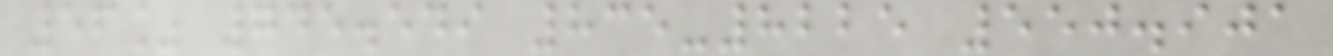56% 745.549 835-8225 550.901
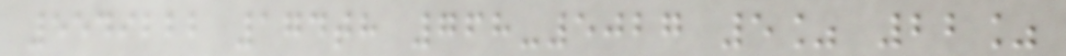5549222 174th 768-5027 5% 22%
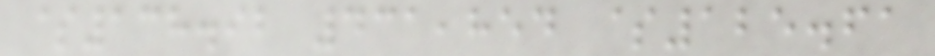$138.92 431,854 $125.61
